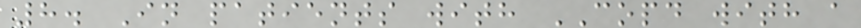8. In patients with COPD with a
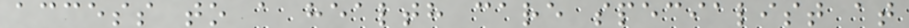access to a health care specialist at
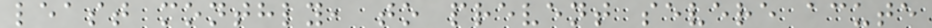least monthly, to prevent severe acute
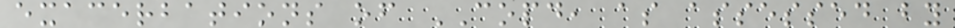exacerbations of COPD, as assessed by
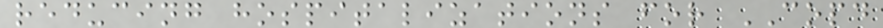reducing hospitalizations for COPD
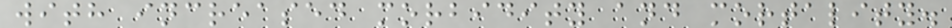with increased morbidity and mortality.
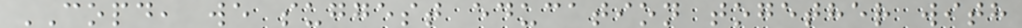COPD, we suggest education together with
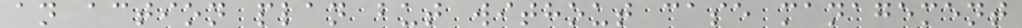an action plan but without case management
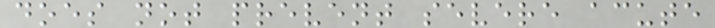does not prevent severe acute
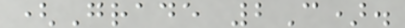(Grade 2C).
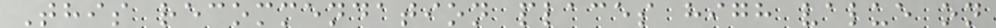This recommendation places high value on
